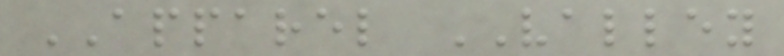APPAREL VALLEY
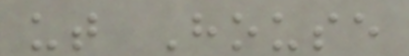ut House
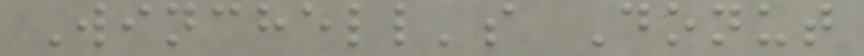Winchell's Donut
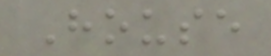House
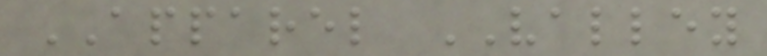APPAREL VALLEY
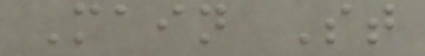Main St
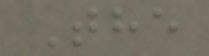The
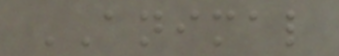ANIMAL
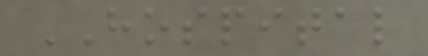HOSPITAL
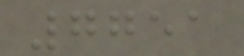7751
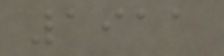1911
